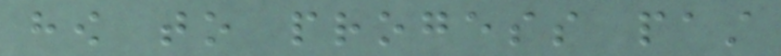how to progess past
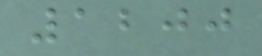1200
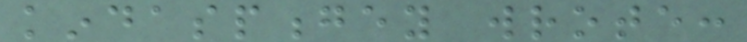kindaspongey wrote:
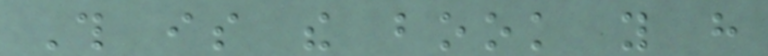This is the book you have
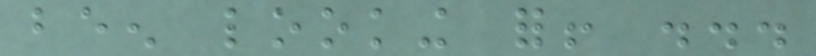been looking for! ...
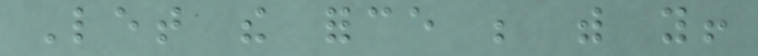Let the force be with you!
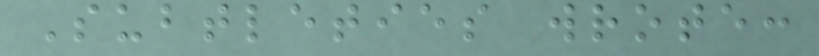Subtleties wrote:
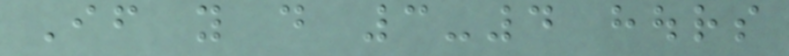If you do 3-4 hours
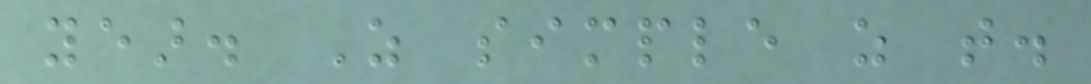year. As simple as that.
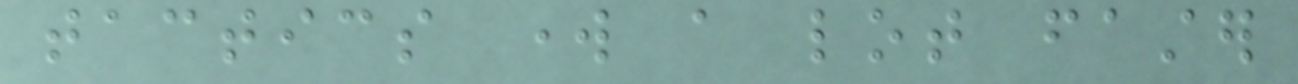tactics work a lot faster
